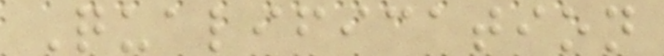Qualification
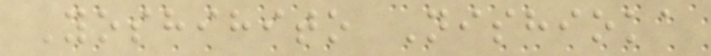Yoshihito Nishioka
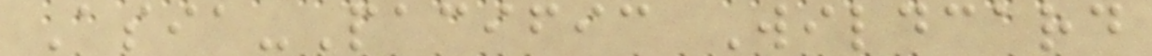Asia-Pacific Wildcard
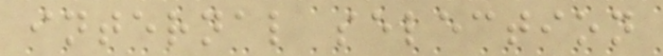internal selection
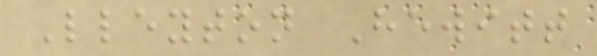Lleyton Hewitt
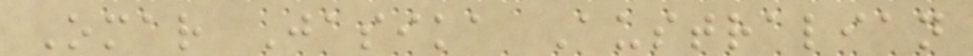Omar Jasika Australian
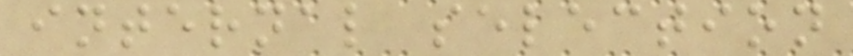internal selection
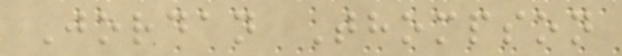Jordan Thompson
